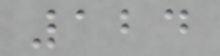124
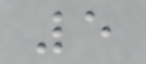5
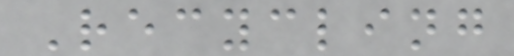Recycling
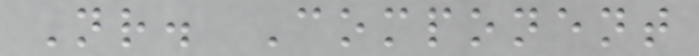Nr. Component
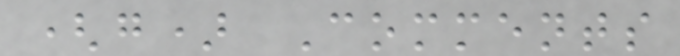(g) Comments
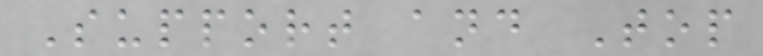Support and Top
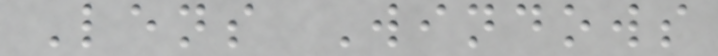Lens Windows
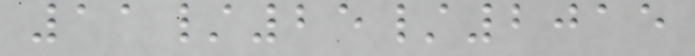11/25/2015
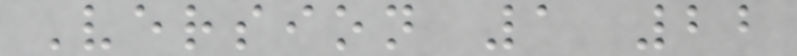Version 1 22
